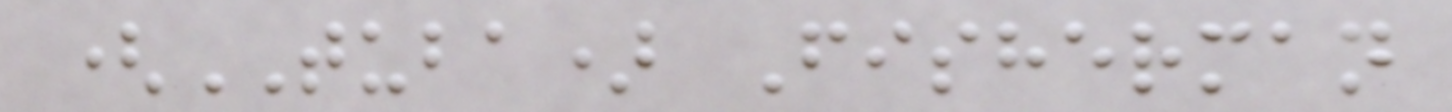(TUBA) Fisherman
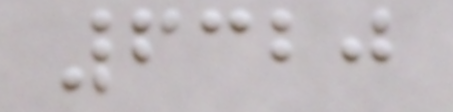6320
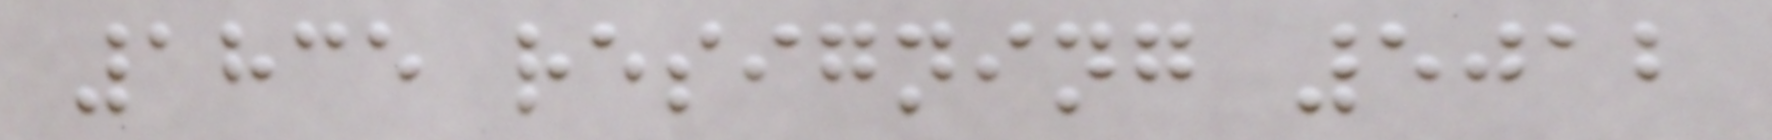1835 resigning 5012
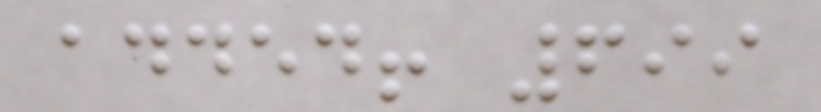added! 699
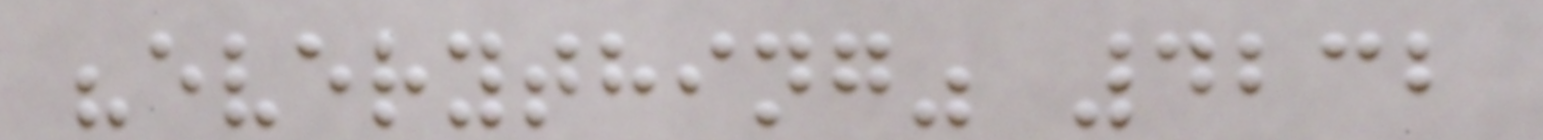"everything" 4232
